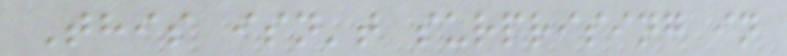This isn't surprising in
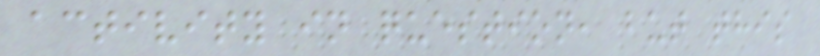activity in question, but this
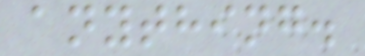anything.
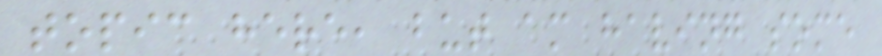topic here, but am having some
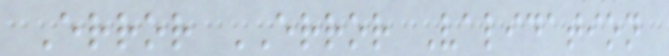Error ERROR Validation
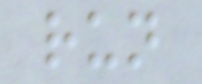run
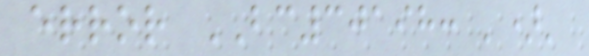error BC30198: ')'
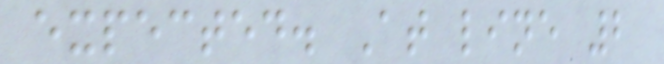expected. At line 2
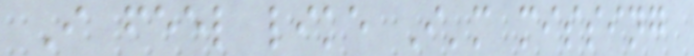I feel like I'm missing
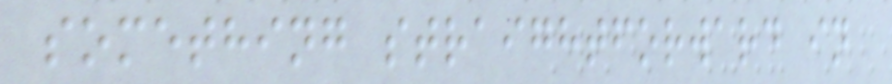something straightforward in
